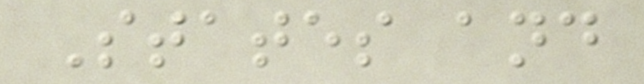States and
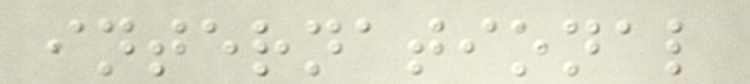international
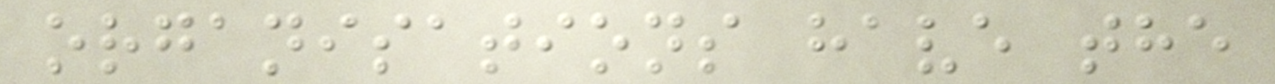organisations have the
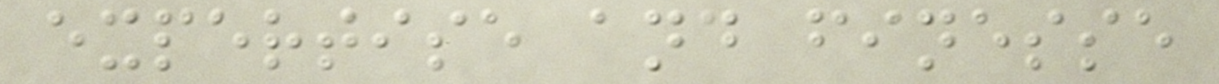expertise and finesse
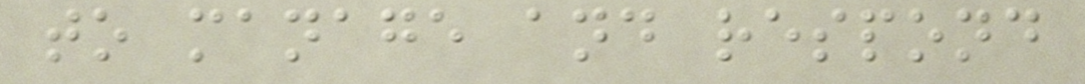to manage and respond
